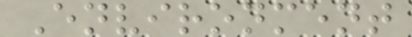Environment
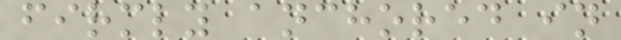firmly anchored in
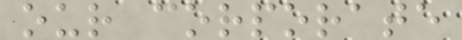our corporate
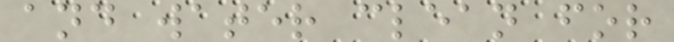and water clean for
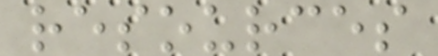resources
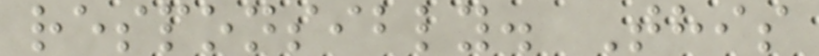responsibly. This
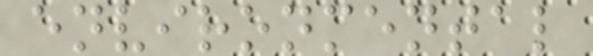environmental
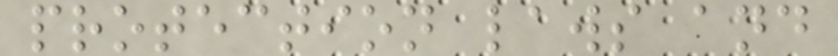protection laws and
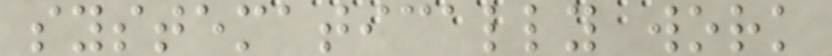systematically work
